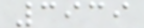3939
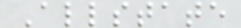Allstate
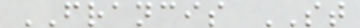FRANCIS ST
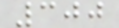300
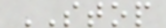STOP
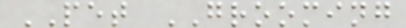PET GROOMING
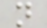n
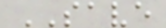SAVE
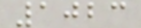1023
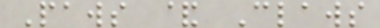Paws & Claws
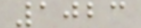1023
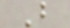B
